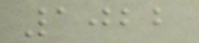1022
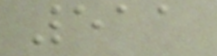511
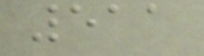511
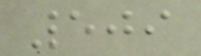509
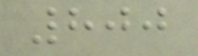800
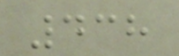438
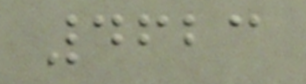4623
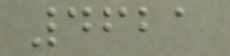4621
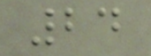24
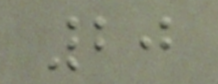20
